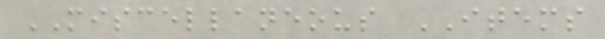MISCELLANEOUS ITEMS
